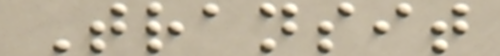Transit
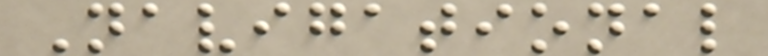Navigational
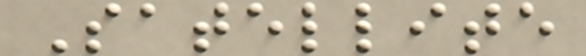Satellite
